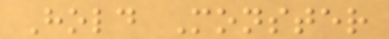Hold Monster
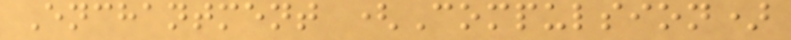Enchantment (Compulsion)
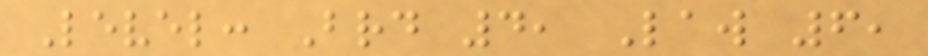Level: Brd 4, Law 6,
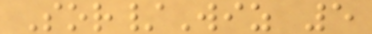Sor/Wiz 5
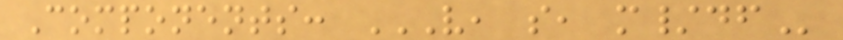Components: V, S, M/DF
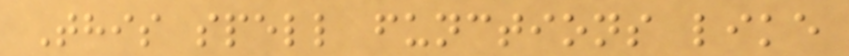This spell functions like
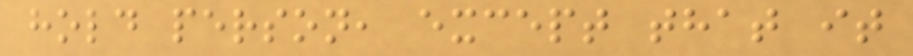hold person, except that it
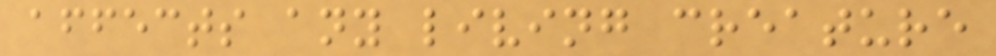affects any living creature
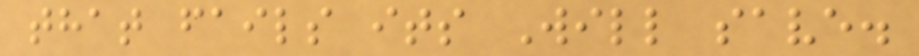that fails its Will save.
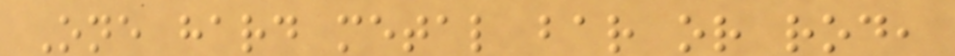One hard metal bar or rod,
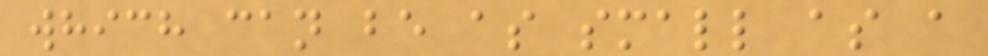which can be as small as a
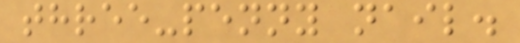three-penny nail.
